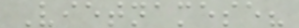Vietnamese?
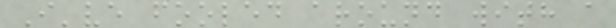I've fooled around with a
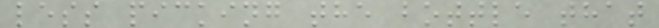less picking the bottle that
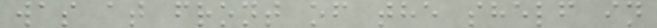was at front of the shelf in
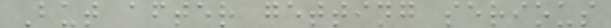But after getting serious
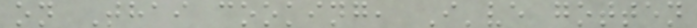on Thai cooking, I've gotten
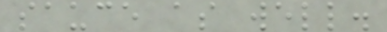sauce as well.
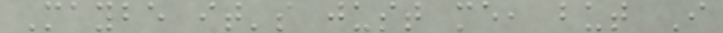Maybe it's just me, but I
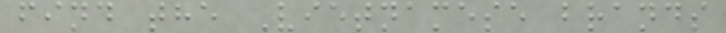find the Vietnamese brands
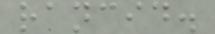rancid.
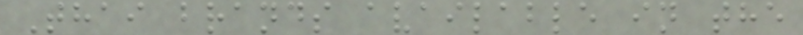Thai brands available in the
